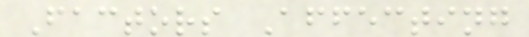Factors Affecting
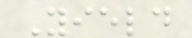Yield
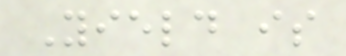Yield is
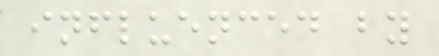influenced by
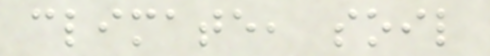climate, soil
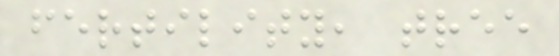fertility, tree
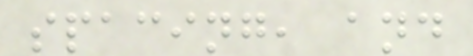spacing, and
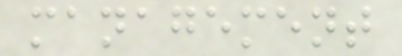management
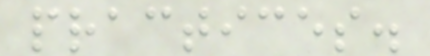practices.
